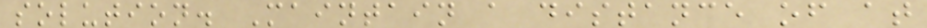solution. Maintain a distance of at
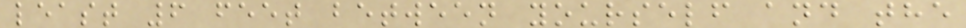least 6 feet between yourself and the
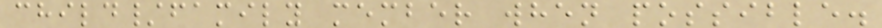child/family member when possible.
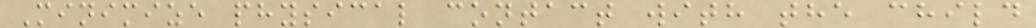Minimize physical contact with the child
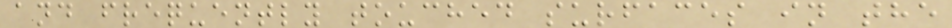and frequently touched surfaces in the
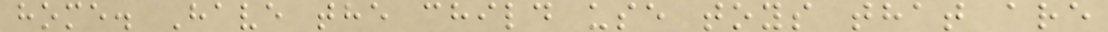home. Have the child use toys that are
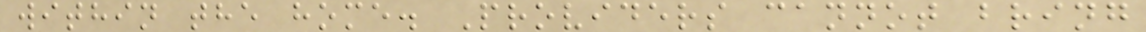within the home. Providers cannot bring
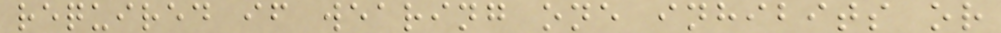required if wearing one inhibits or
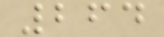264
